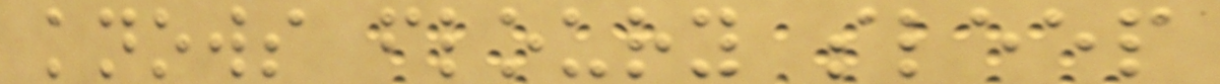knows floury sleep
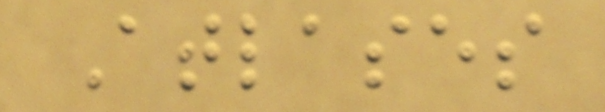Atlases
